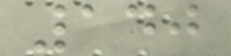140
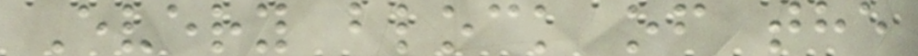Every block of the
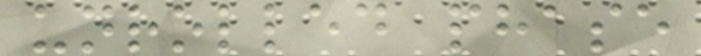unrolled phase
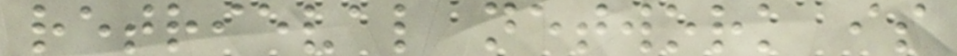retrieval network is
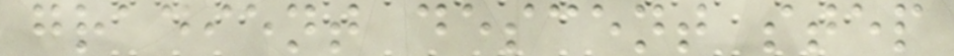gradient descent step
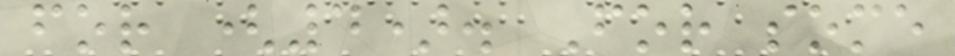for (4). For some
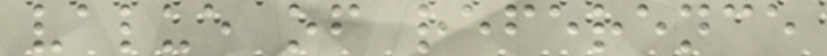value of reference
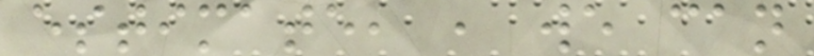estimate, , we can
